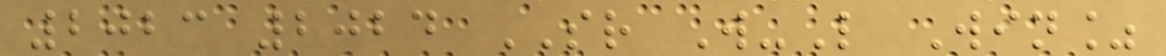2023 2024 SR W-L Win%
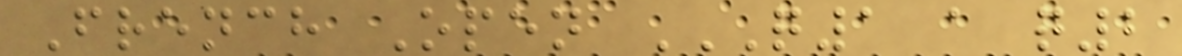French Open Q1 A Q2
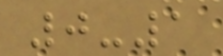0-1
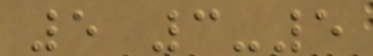5 3-5
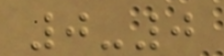0-0
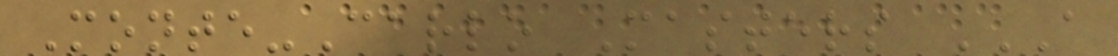Monte-Carlo Masters A
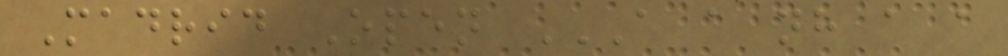Madrid Open A A NH A A
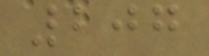207
